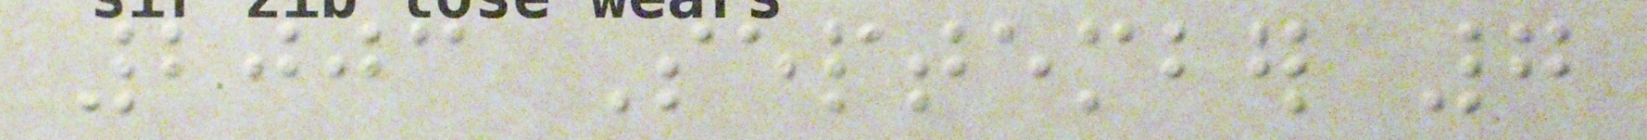2003 September 7
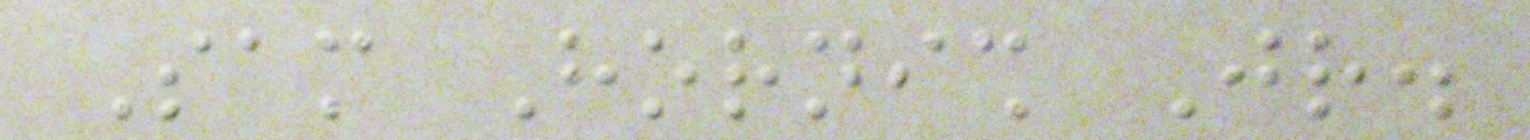Sam Hornish Jr.
